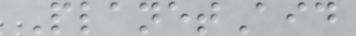PlanetAid
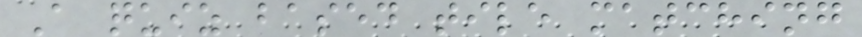A quiz based tile matching
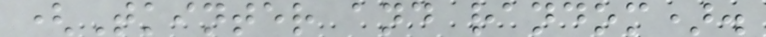(Tkinter and random).
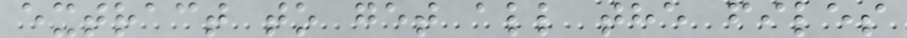extract to get all the files
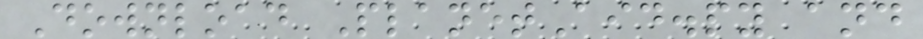Download PlanetAid.py and
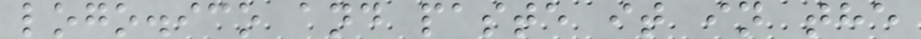logo.ico and paste it in the
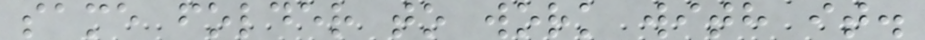same folder to work with it.
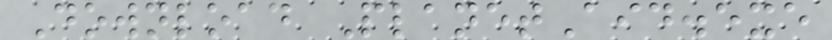Download PlanetAid.exe
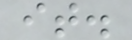it.
